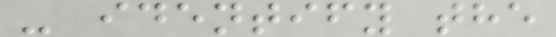- identify the
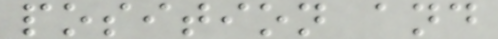position and
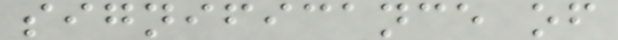significance of
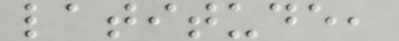latitude,
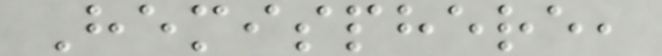Hemisphere,
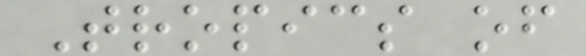Tropics of
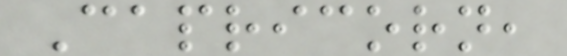Capricorn,
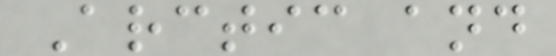Arctic and
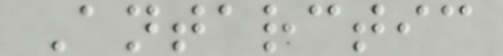Antarctic
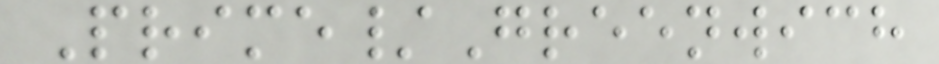Prime/Greenwich
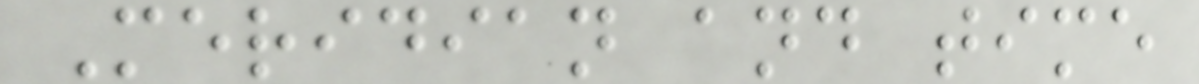Meridian and time
